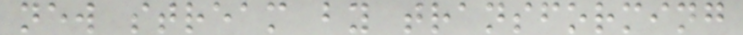new stream by transforming
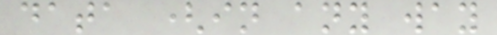data (in any way
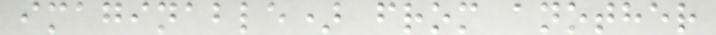imaginable) from another
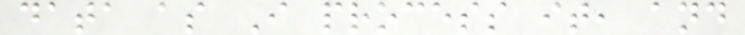data as I process it, and
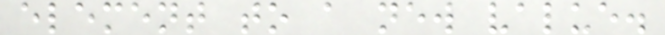element to a new value.
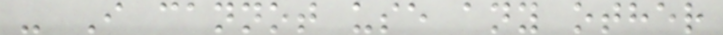- I cannot use any other
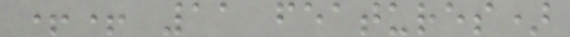++ 11 features)
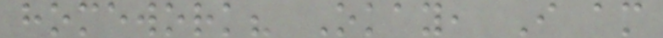homework? Okay, I am
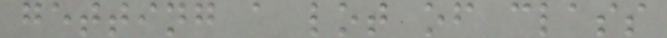getting a lot of class
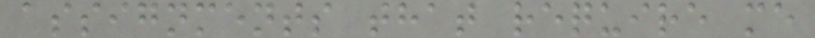assignments that require me
